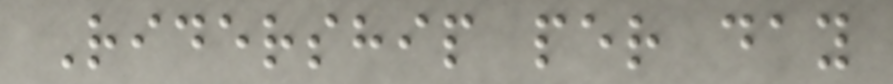Ridership per day
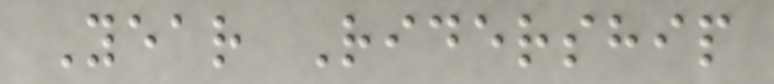Year Ridership
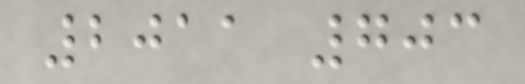2011 703
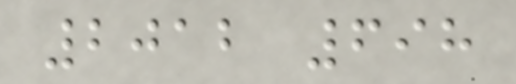2012 698
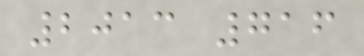2013 716
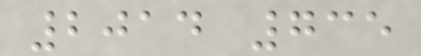2014 735
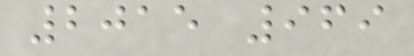2015 969
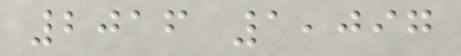2016 1,097
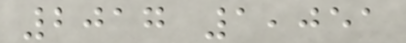2017 1,051
